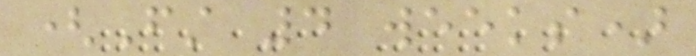(First 4 weeks)
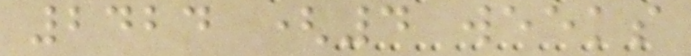2424 (4 weeks
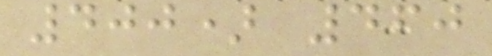400) 460
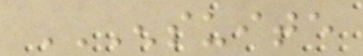ENSUITE
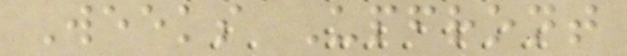Weeks Upfront
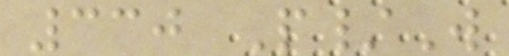330 P/W
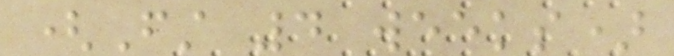(First 4 weeks)
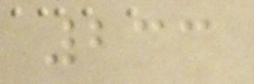233
